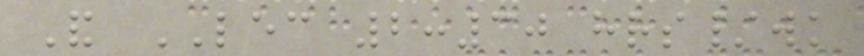And LEC 2:30 hrs/wk
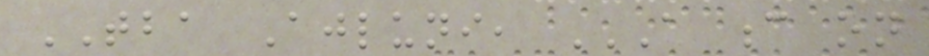TBA Ajluni, A C ON
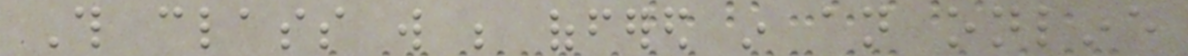This class will be offered in an online
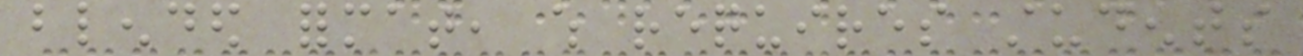blended format, which requires students
